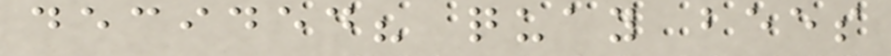decided? quay bees
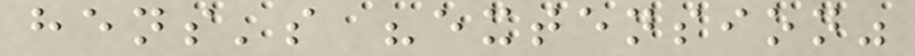hens's "extension"
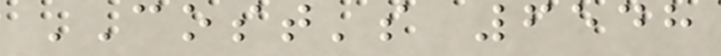COST's 6548
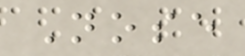Nose
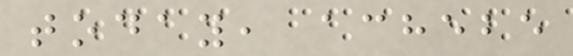today, achebe
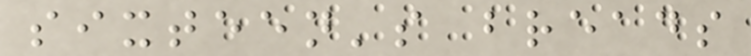sixteen's breads
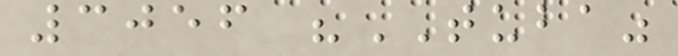3056 "TUBA"
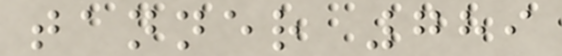tanner 789
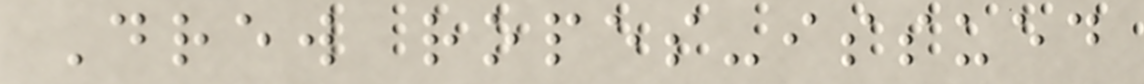Drew ropes-issued
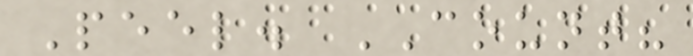Peel. COUNT?
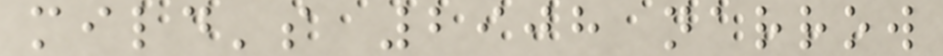mild's 2908 narrow
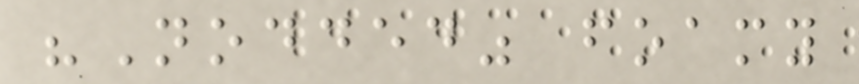"Nodded" foamy
